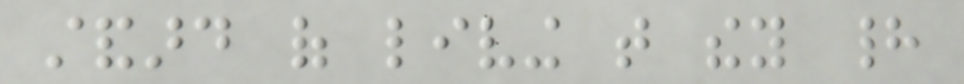standard of living that they had
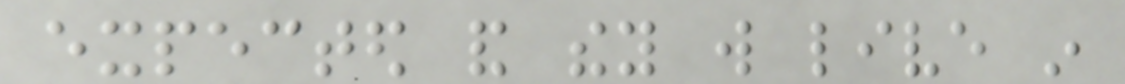expected and they will live in
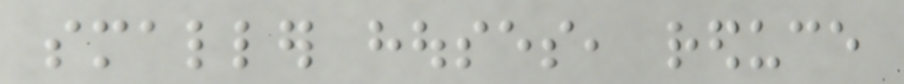smaller houses, reduce
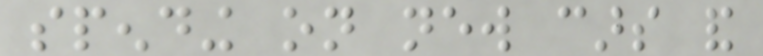spending on new cars and
